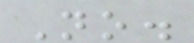No.
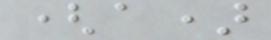(a)
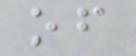of
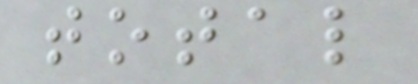total
